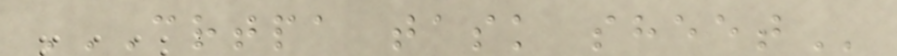CRTPA TASK SHEET
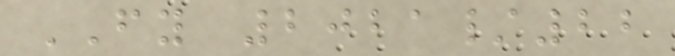FY 2021/22
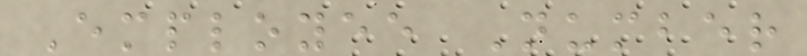Employee Number
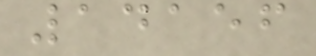14156
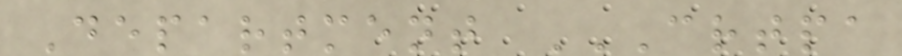Department CRTPA
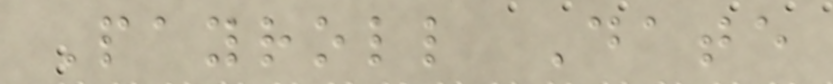Payroll Date
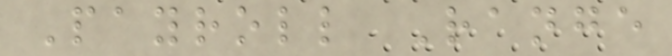Payroll Range
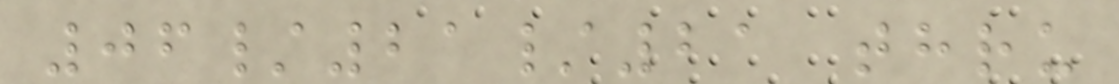06/21/21 thru
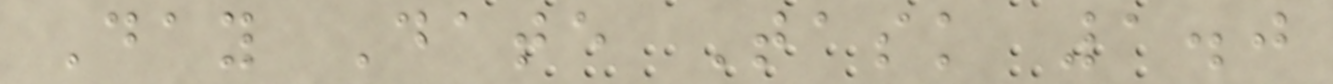Day Date Task 1.0
